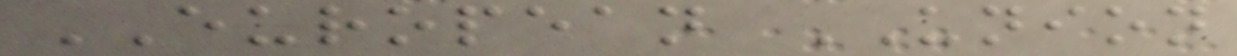EUROPEAN UNION
